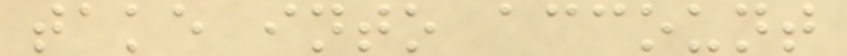take into account
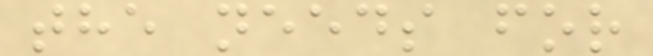the needs for
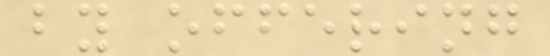by offering
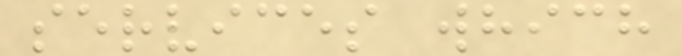services which
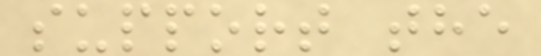support the
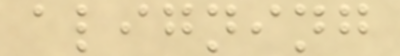aligning
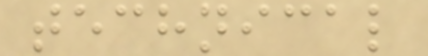technical
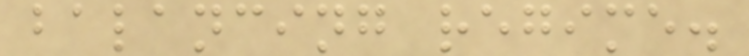balancing regime.
